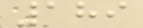189
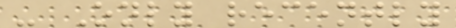- Only recently
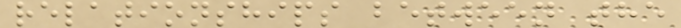relationships between the
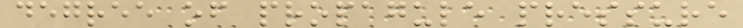degree of propagule pressure
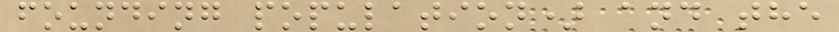founding population) and the
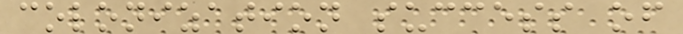colonization success of
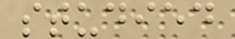studied
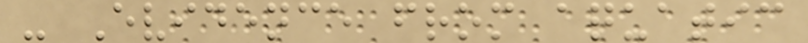- Evidence from aquatic
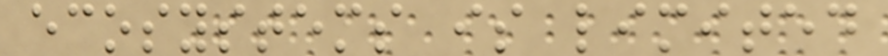ecosystems is limited
